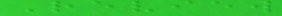Review
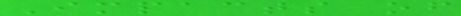Impacts of
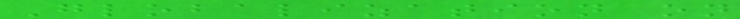Globalization on
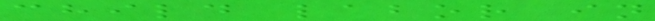child labor in
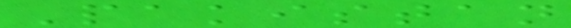Pakistan
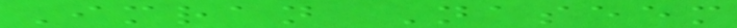Imran Naseem
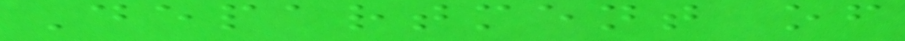Department of
